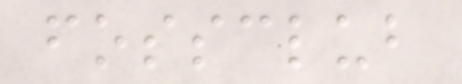fossclub
